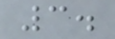3.
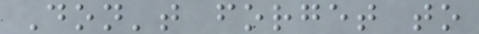Don't forget to
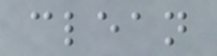clean
